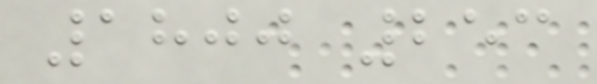1800 253
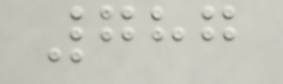787
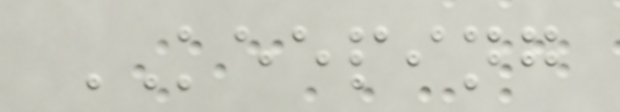KEEPING
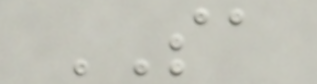SA
